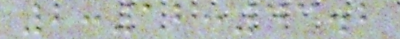2:12:43.2
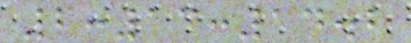2:13:14.2
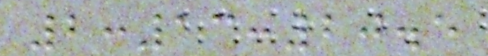2:13:20.5
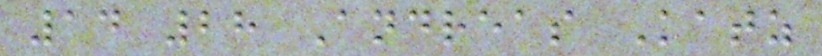14 28 Andreas Katz
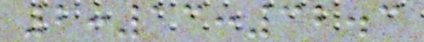2:13:32.3
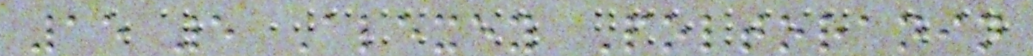15 5 Alexey Poltoranin
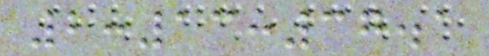2:13:37.1
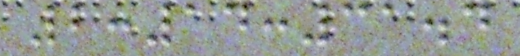2:14:31.4
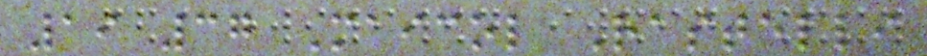19 37 Maicol Rastelli
